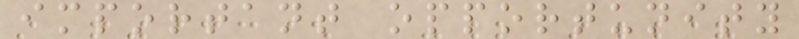important opportunity
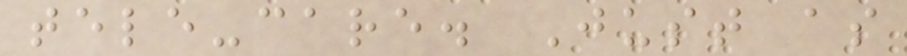tele-care. Just as
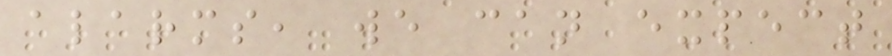alarms, we can expect
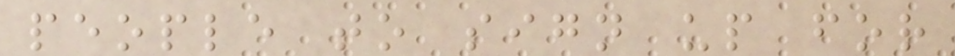people to sign up for
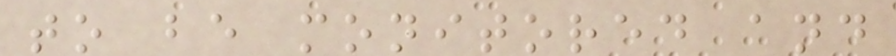to be monitored and
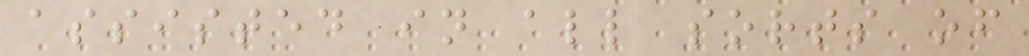assisted in all sorts of
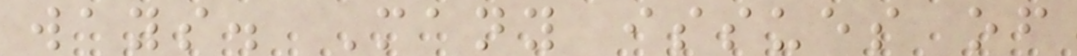ways. Many issues of
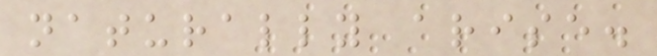naturally arise.
